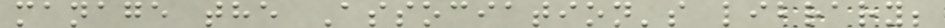manage the Association's library;
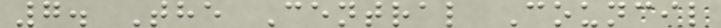7. The Central Council
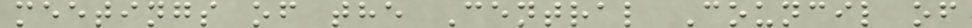meetings of the Central Council of
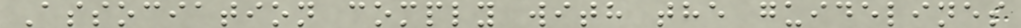Association comply with the guidelines
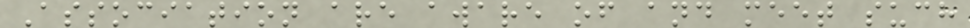Association are aware of and meet such
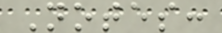Notes:
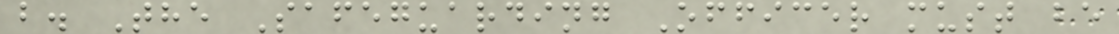b. The Safeguarding Officer must be
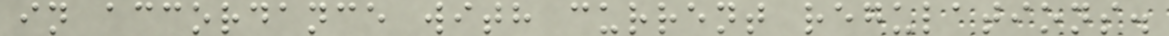in accordance with current regulations.
